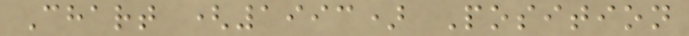Chart (1993) Position
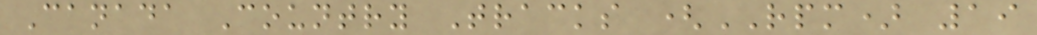Canada Country Tracks (RPM) 19
